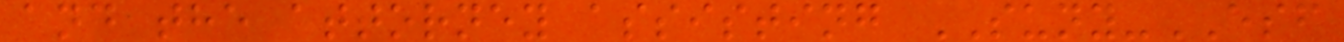and the attorney assisting SUNY-ESF
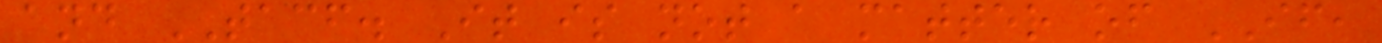and TACF. It is not a matter of IF,
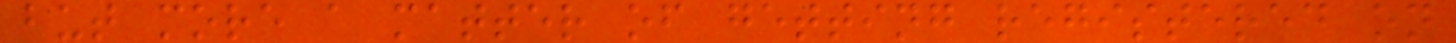but more a matter of getting registered on
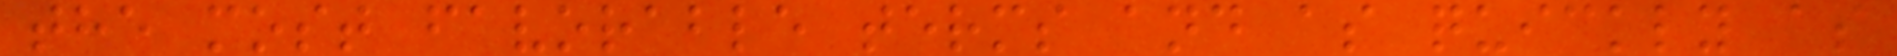the most favorable terms and as quickly as
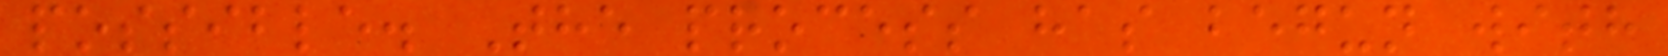possible. The process has begun with
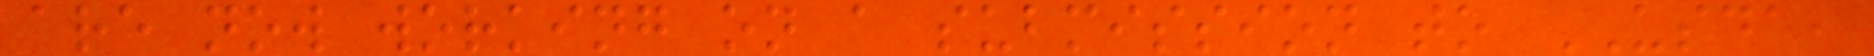are now working on a submission to USDA,
